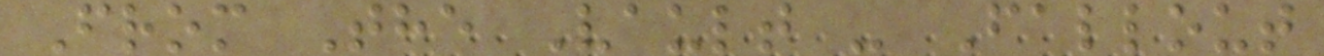From The Vault - Fallout
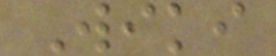Wiki
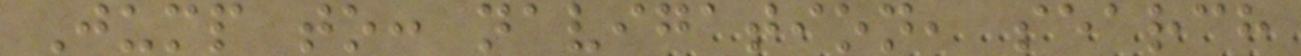Jump to: navigation, search
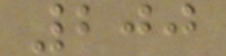200
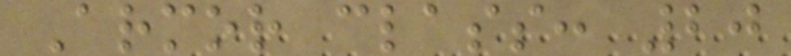Armor class: 20
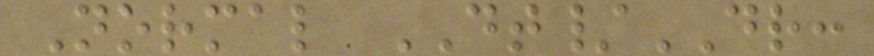Normal DT/DR:
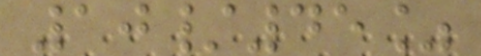10/45%
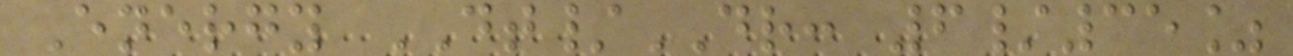Energy DT/DR: 6/35%
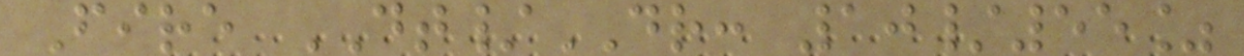Fire DT/DR: 10/55%
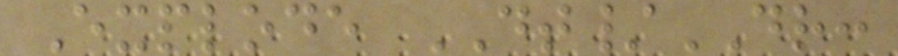Explode DT/DR:
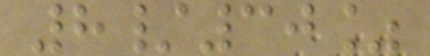8/30%
